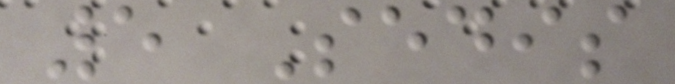5 Sedis
